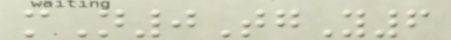mN0TgY6
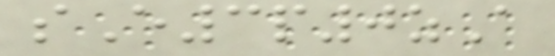sE3p0zA
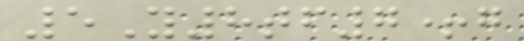5Y8tf7+g
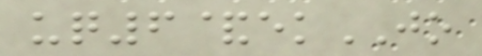uq6&ekJO
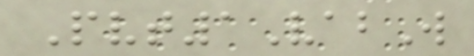Pvt1VabW
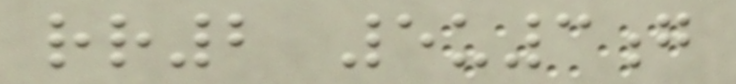rr2 5u3g
